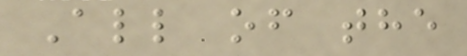All of the
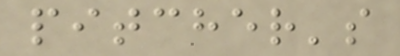pitcher's
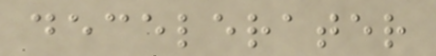decelerater
